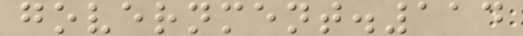government.114
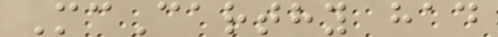McCarthy had
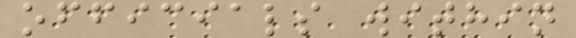officials within
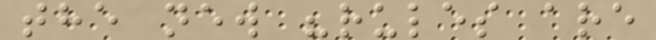the new "rules are
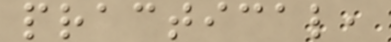practical,
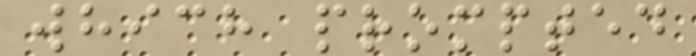which prompted
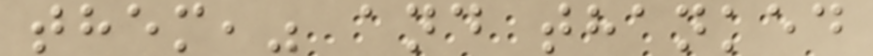them," and thanked
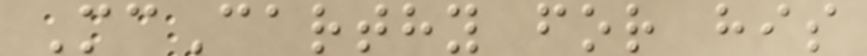McCarthy for his
